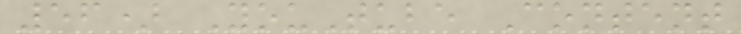56) YouTube Content
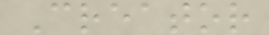Creator
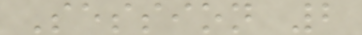Session 2
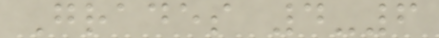Grades 4-6
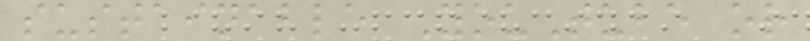sustainable YouTube or
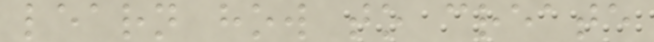learn how to create
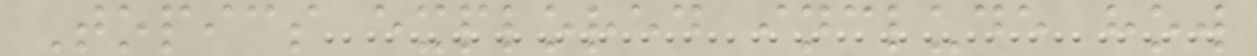Topics explored include how
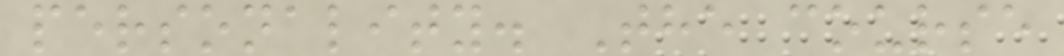personality. The course
